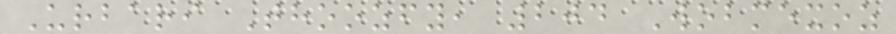Urbari Thoozfy, 204 Wobmexoz
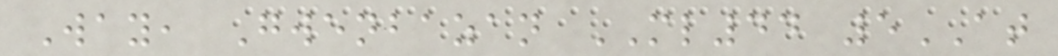Way, Gwenbazan ML44 5AT
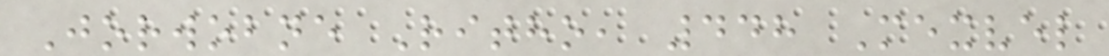Jorwobne Ritho, 448 Mexvel
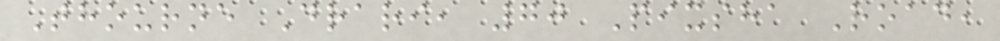Thourne Drari, 70 Pixsha Road,
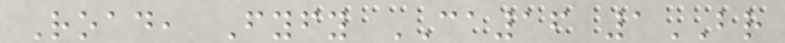Road, Fyfy CA16 1BR
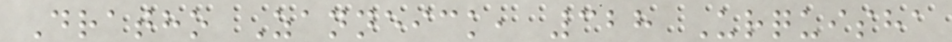Dratho Zanneick, 328 Urquisha
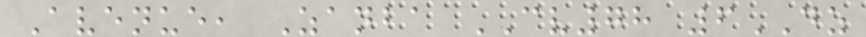Avenue, Zanba CV78 6DZ
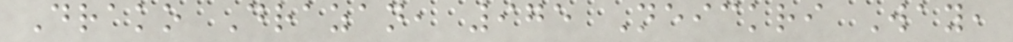Drako Drazan, 975 Neickri Way,
